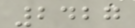2427
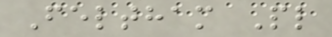Feltham Pl
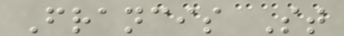Francis St
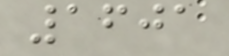1601
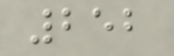252
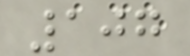107
